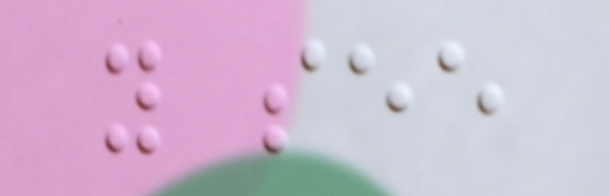you see
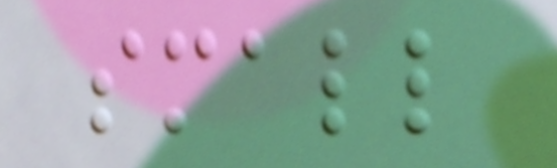small
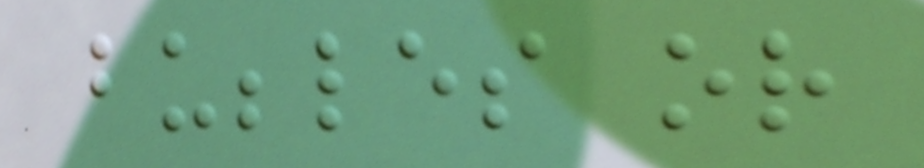bubbles or
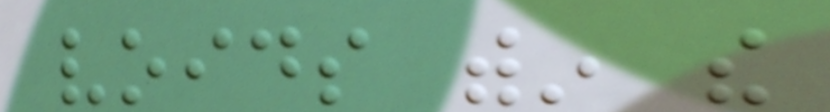voids within the
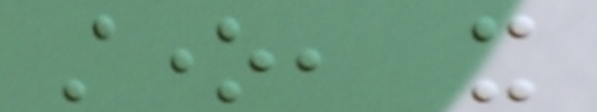stone, it
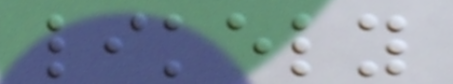likely
